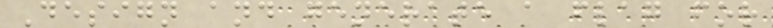Design and generate a flag for
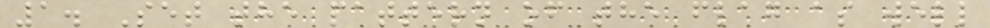1. Set the pattern of the flag as well
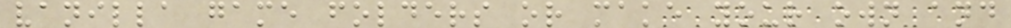vanilla game folders or make your own and
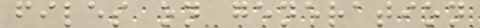files on generation
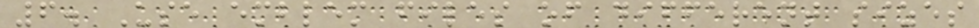6. Use emblem files of different sizes
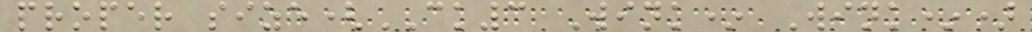proper size(CK3 Wink* Wink*)
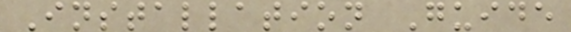Installation Guide
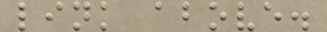link above.
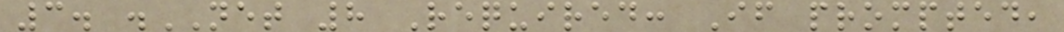3. .NET 8 Required: If prompted,
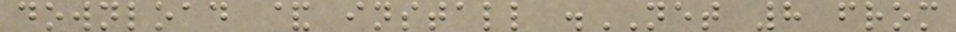download & install .NET 8 from
